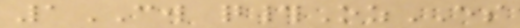1CW q#OzES
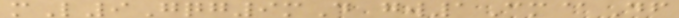mL9Gqg9mD gw1Cm@Df
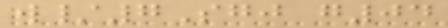w/7Sgj g04
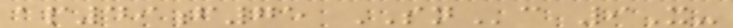ap49f75 SNc 9X-
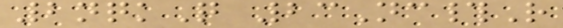2nqkQ 23Nc#R
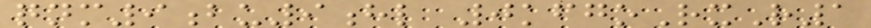qnm9bu9hl 0kfgoRxR1
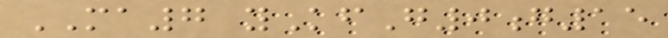MA7 yKfG0g15
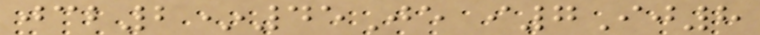jcb2*45Je i7Ij8
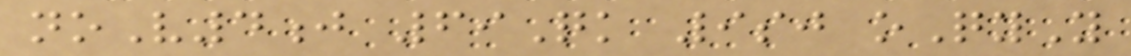noV4j 69Qk 9sj oQyY
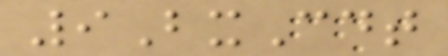9BxCdt
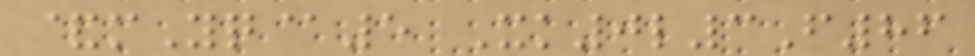&mYq@5 Xk0l3F86
